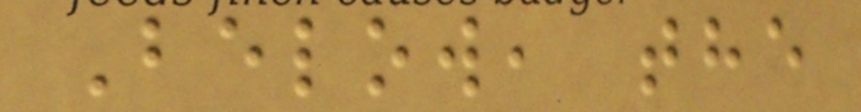Below, the
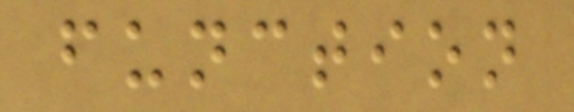function
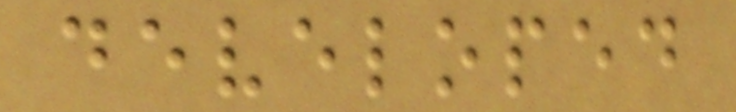developed
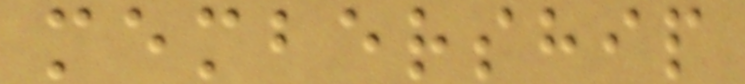membership
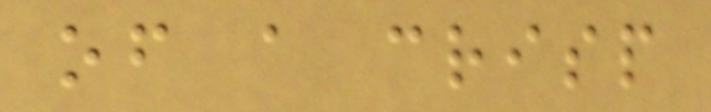of a crisp
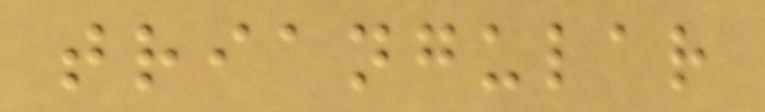triangular
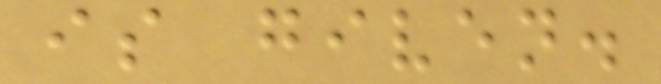is given.
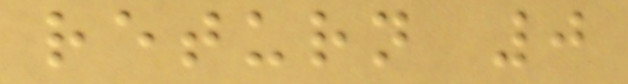return 0
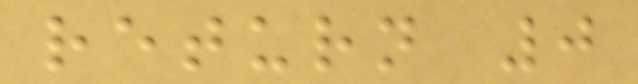return 0
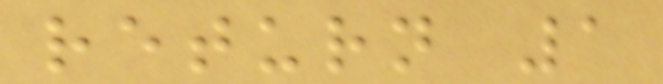return 1
